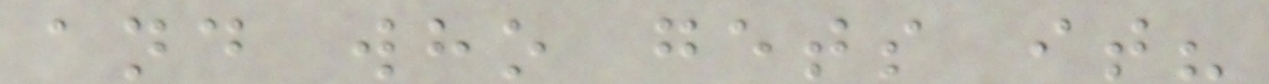and who gets it?
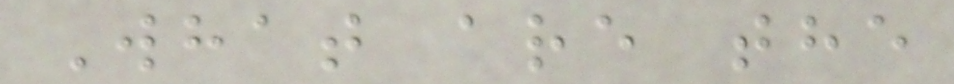What are the
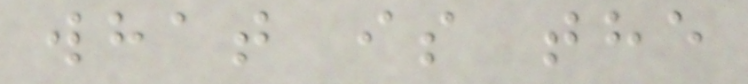what is the
